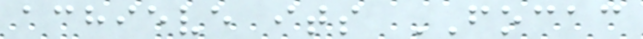achieve its FOCAC
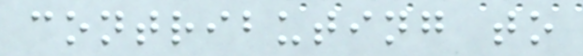contributing to
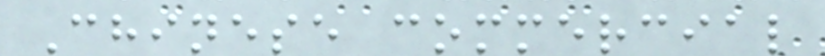Chinese commercial
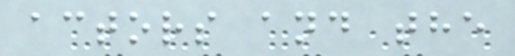actors and the
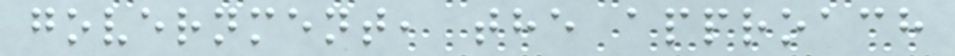government, the approach
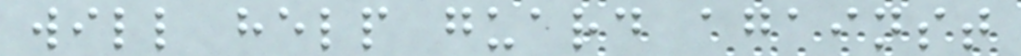will help guard against
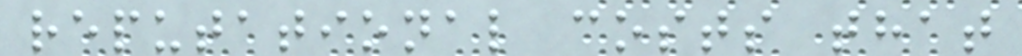reputational costs that
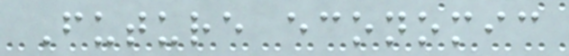Future economic
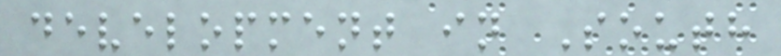development in South
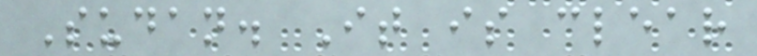Sudan. It is clear
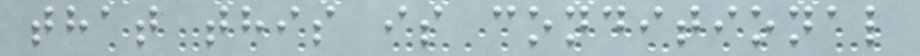that this is conditional
